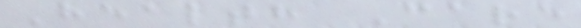Health Care
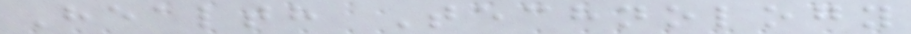Health Technology
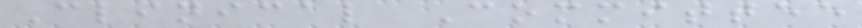Clinical Committee
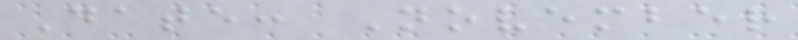Date: November
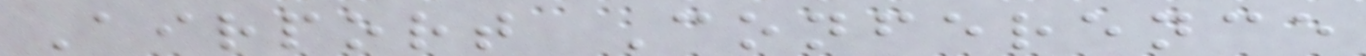Airport Conference
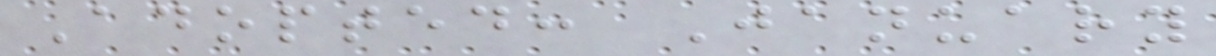Adopted: January
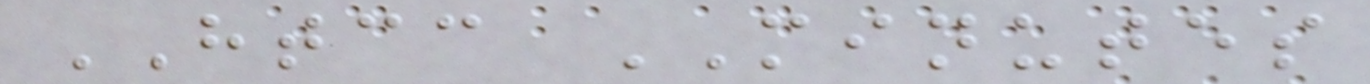HTCC MINUTES
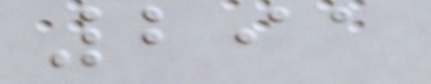291
